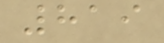819
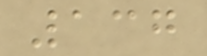137
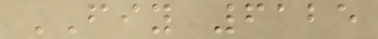FIY 6125
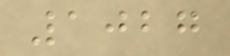1027
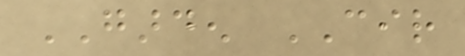GARDEN CIR
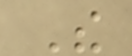The
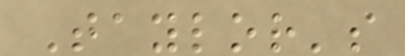Taylor's
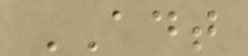ADT
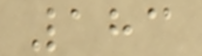183
